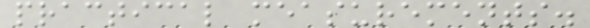practical measurements.
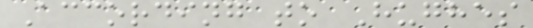According to Hughes
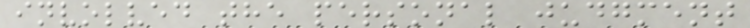involved the personal judgment
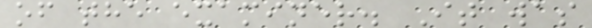of the examiner. It was
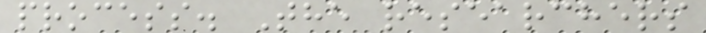process. The researchers
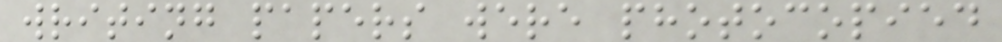writing papers were photocopied
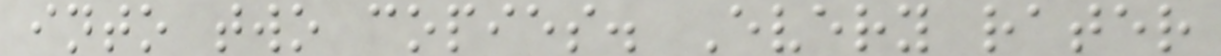into two copies. Every rater
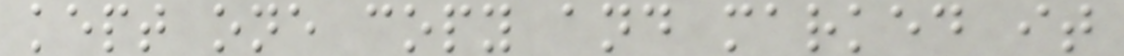kept one copy and marked it
